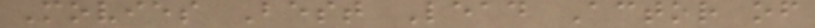Movies Best Lead Actor of
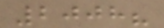2008?
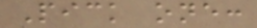Pick one:
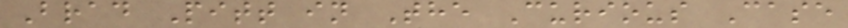Brad Pitt in The Curious Case
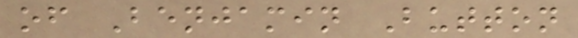of Benjamin Button
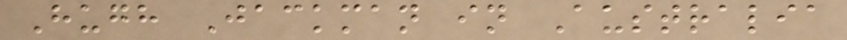Hugh Jackman in Australia
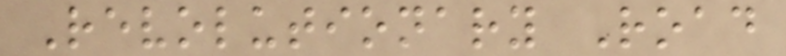Revolutionary Road
